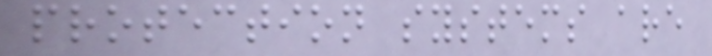protection systems are
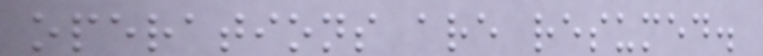operations are resumed.
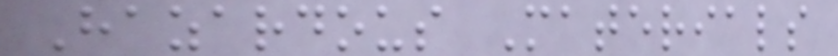Hazardous Materials
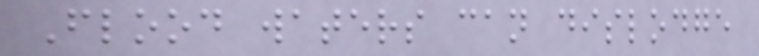Flood waters can dislodge
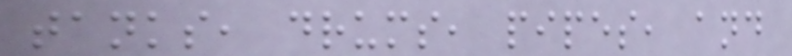tanks, drums, pipes, and
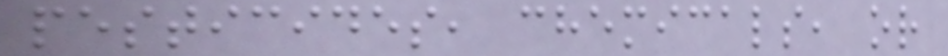pesticides, chemicals, or
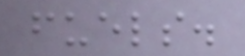fuels.
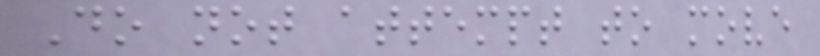Do not attempt to move
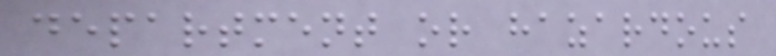department or hazardous
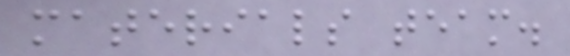materials team.
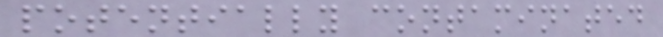potentially contaminated
